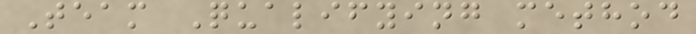Team Qualifying method
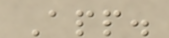App.
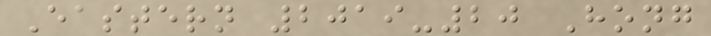Eastern 2019-20 Hong
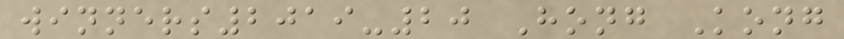winners2019-20 Hong Kong
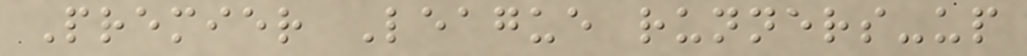Premier League runners-up
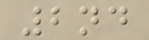2nd
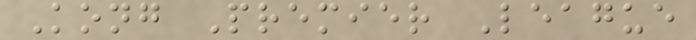Kong Premier League
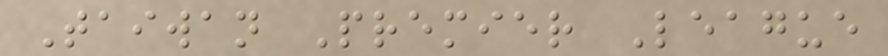Taiwan Premier League
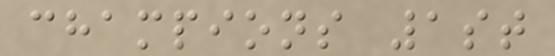champions 1st
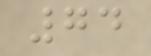74
